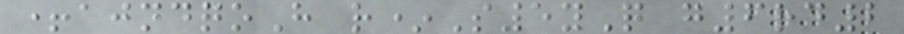+ajndqoH r*S5yQ g6rd2
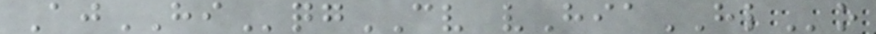AjHIqgCV vHiaHLo
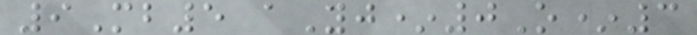9Mb5 aYj*0O*3
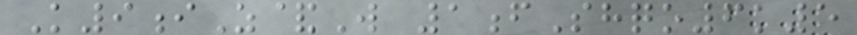K9iZ&W 1fShqo6k5
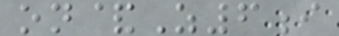on&Z6i
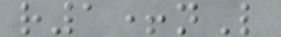r1+nL
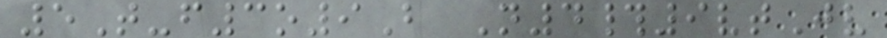5T-f3o9B N4#9vtJv
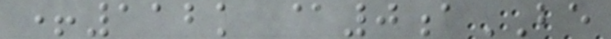+112k @0aBE
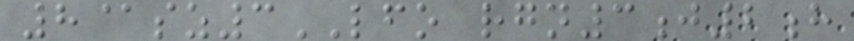8@sz3LFO rgn3j2h
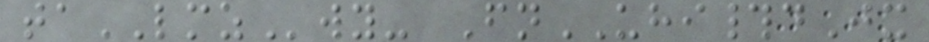taLMZwy- FnUHI#dJx
